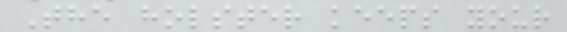The holster keeps your
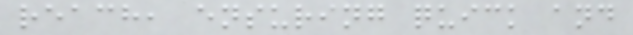reach, ensuring quick and
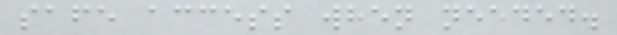safe access when needed.
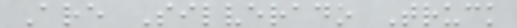Are Silverado Truck
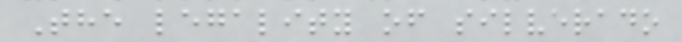The legality of silverado
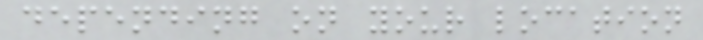depending on your location
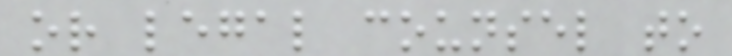or legal counsel to
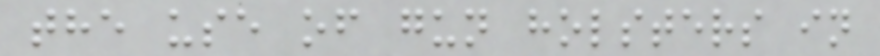the use of gun holsters in
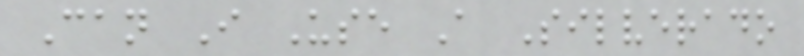Can I Use A Silverado
